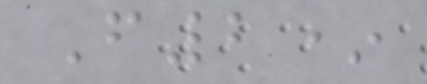F2*
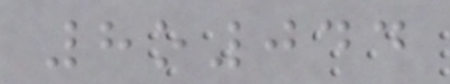8o044
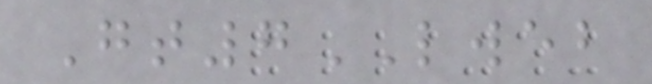Gt7LWEB
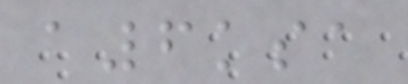a6ksa
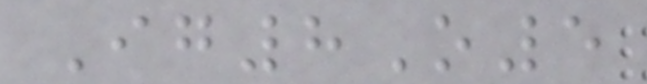Ig8O5
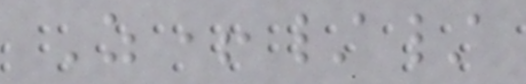Z+//
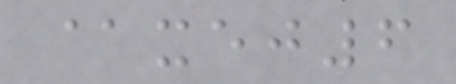@xej6
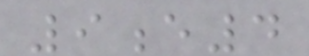9e4
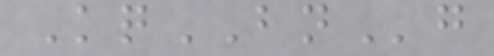KqBNg
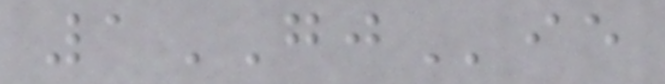1GJie
